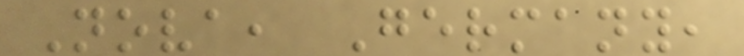Nova, Germany,
